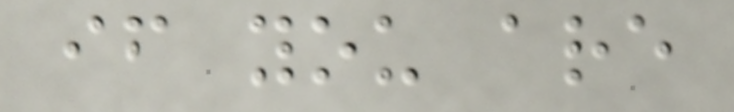if you are
